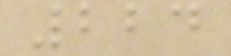224
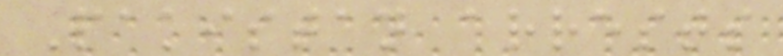Pakistan arrests
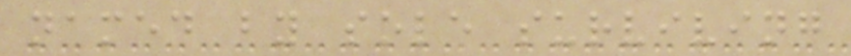named by sole surviving
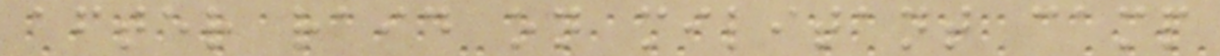after raid on militant camp
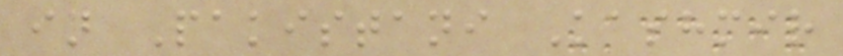in Pakistani Kashmir
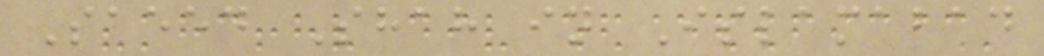Saeed Shah in Islamabad
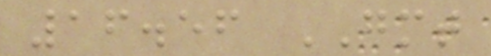16.56 GMT
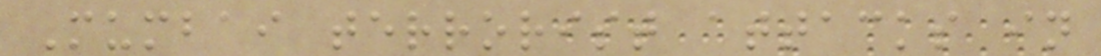Mumbai terrorist attacks in
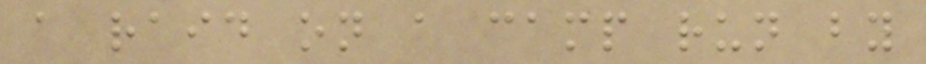a raid on a camp run by
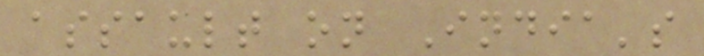assault on India's
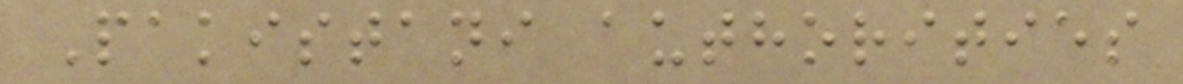Pakistani authorities
